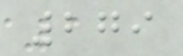279
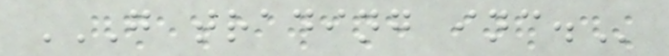G TRADING INC.
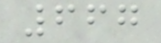667
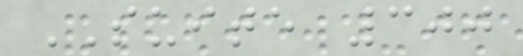SUITE 300
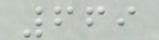669
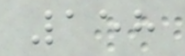158
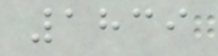1839
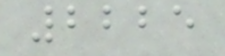2225
